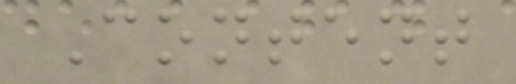Content
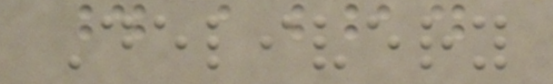Delivery
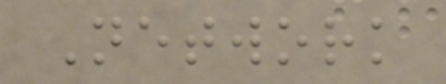Network
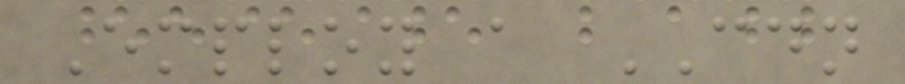Employ a CDN
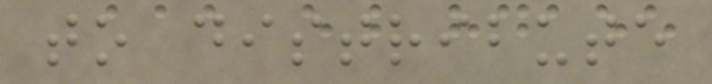to distribute
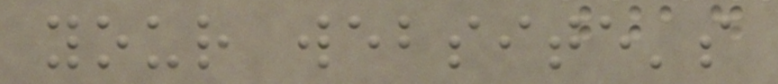your website's
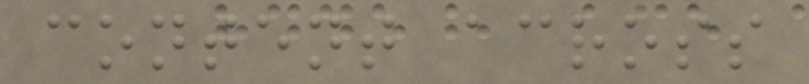content across
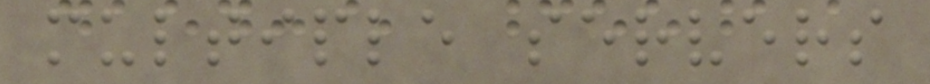multiple servers
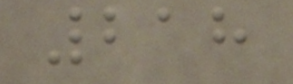218
